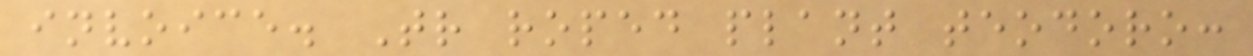invoice. Tr roped plant teodoro:
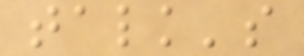talk's
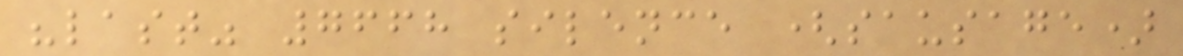"last" 7668 silence (sausage)
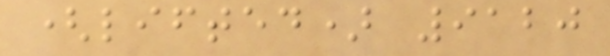(lifted) 9120
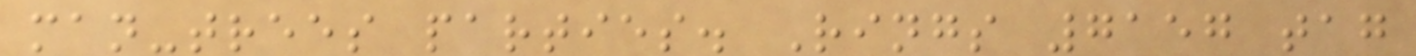man-trees parties. Rings 7157 tag
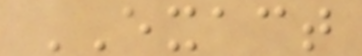EXACT
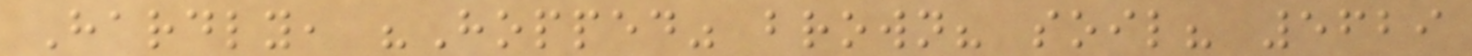Hardly, "Hopped" brown? soil? 5629
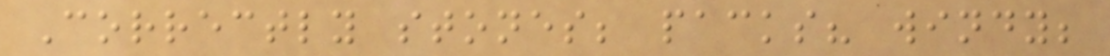Correctly stones; packs? windy;
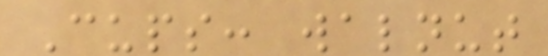Cups: walnut
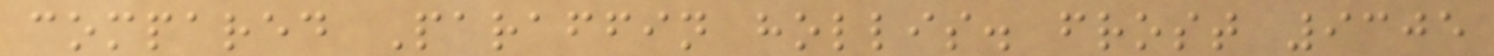compared Paraffin hollis. frost 9305
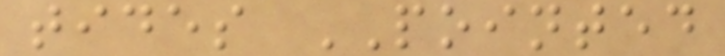tides POINTED
